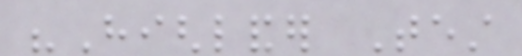"Highlander Test
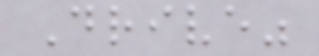Drive"
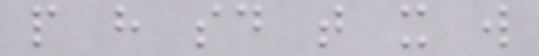people have said that it will
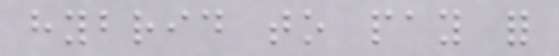hybrid to pay for
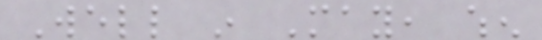Well in May, when
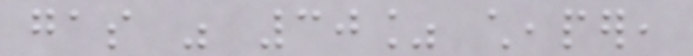gas was 30% cheaper,
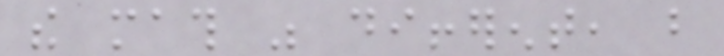the math was different, but
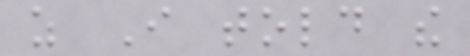as I told the
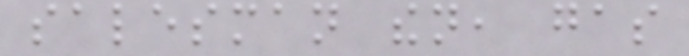salesman then, gas
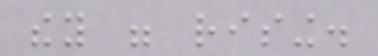they were rising.
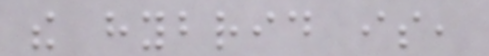the hybrid is,
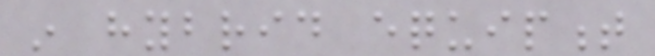in hybrid equipment
